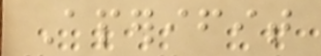Aperifit
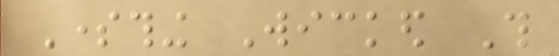Something Wicked This
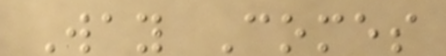Way Comes
